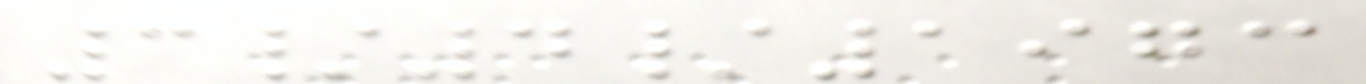3/4/1973
